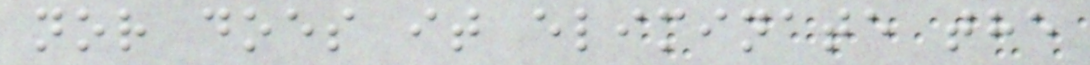nor does it eliminate the
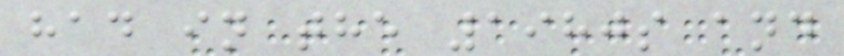had in the 1980s and
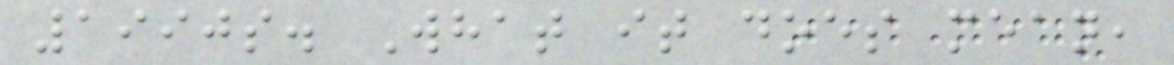1990s. What it does mean,
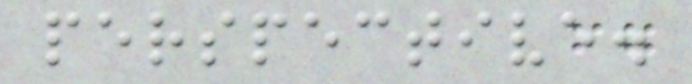perspective.
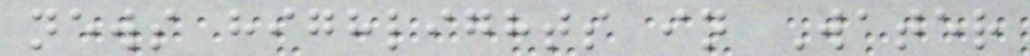news highlights in Water
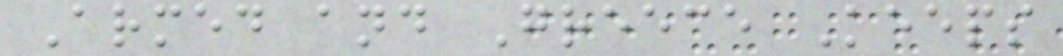Armed and Greece Keeps
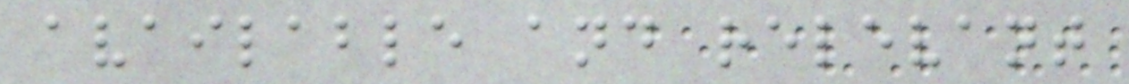available and relevant
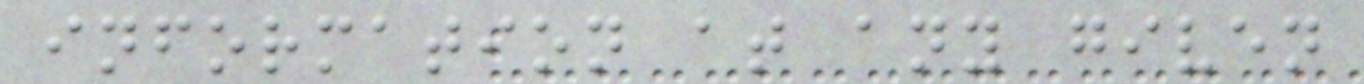information at any given
